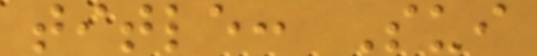title: Sui
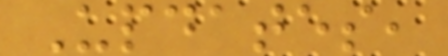Updates,
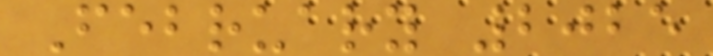February 2025
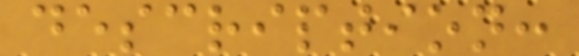description:
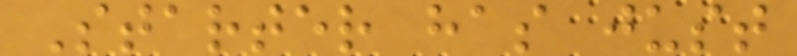Starter has just
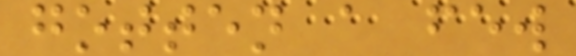gotten a few
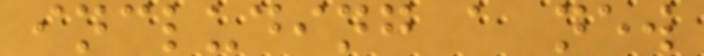including a new
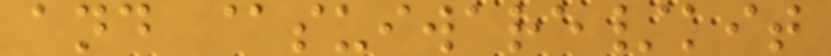and @suiware/kit
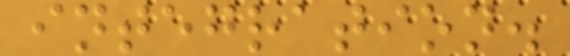integration.
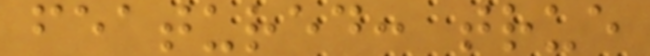featured: true
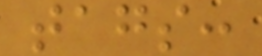tags:
